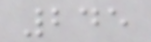245
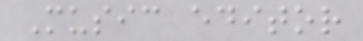Music editor
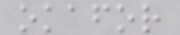okafor
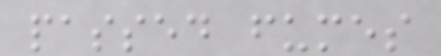passed fumes
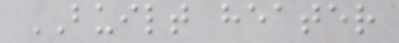BUILT heater
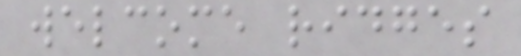welcome ridges
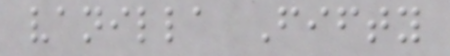vanilla Fifty
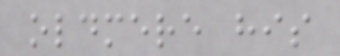oldmere his
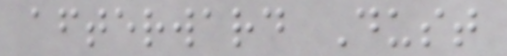afterward Dust
